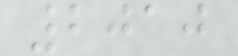2010
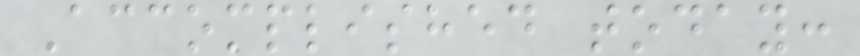Accomplished today:
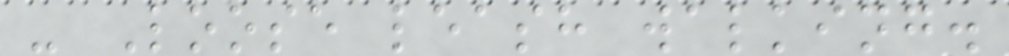- Loose leash walking.
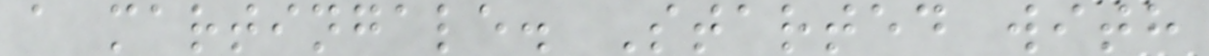a martingale. Started with
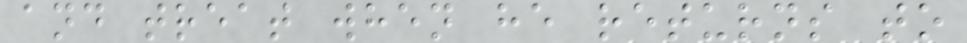and treat when he returns to
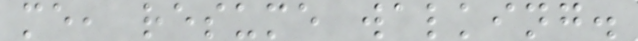me, resume walking.
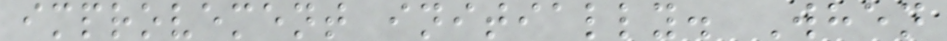improvement initially. When
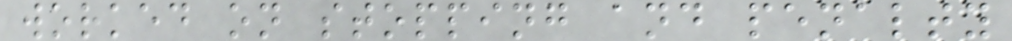worked on stopping and penalty
